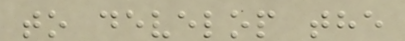to develop the
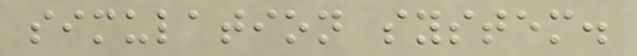simulation system.
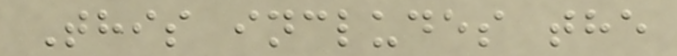This includes the
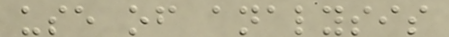use of analysis
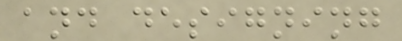and designing
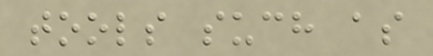tools such as
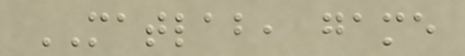MATLAB, game
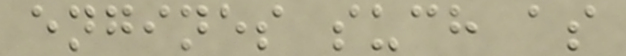engines such as
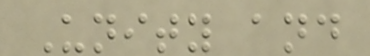Unity and
